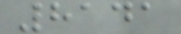8141
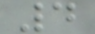4
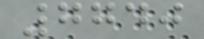7740
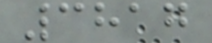3817
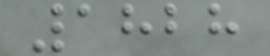1828
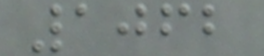1062
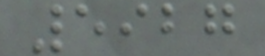5927
